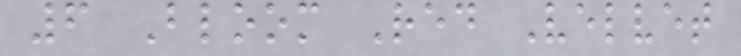6 Bloom Red Velvet
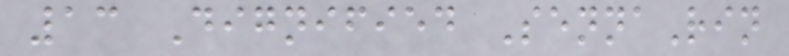13 Dignified SennaRin
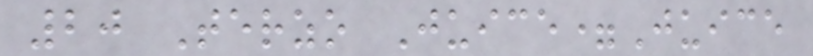20 Terzo Juice=Juice
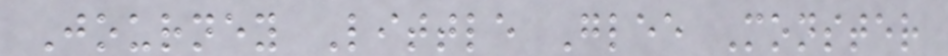Journey Little Glee Monster
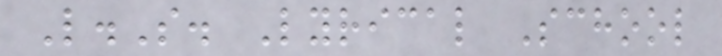L.S. Lyrical School
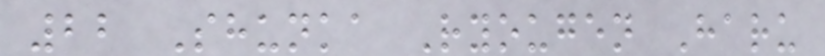22 Shunka Ryougen Haru
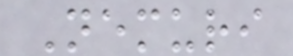Nemuri
